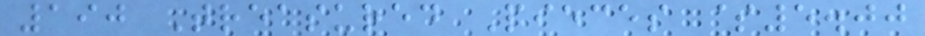190 Treasured Pieces $5.00
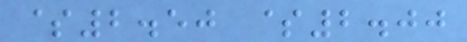$2.50 $2.00
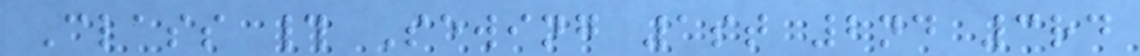Class # Sewing 1st 2nd 3rd
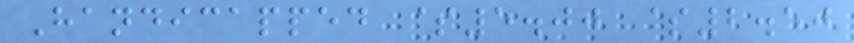Handicapped $5.00 $2.50
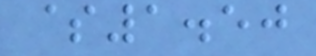$1.50
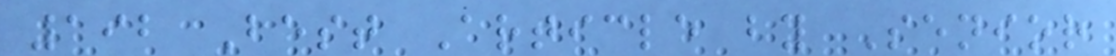192 Best Article by Senior
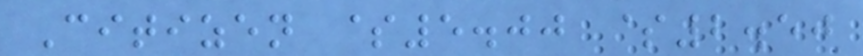Citizen $5.00 $2.50
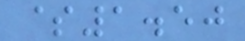$1.50
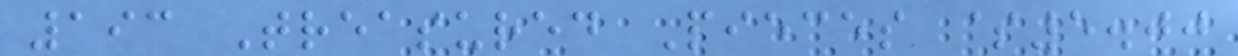193 Treasured Pieces $5.00
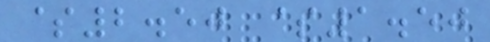$2.50 $1.50
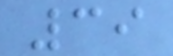39
